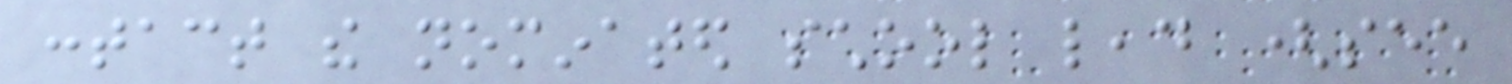contact the nominated school lead (see
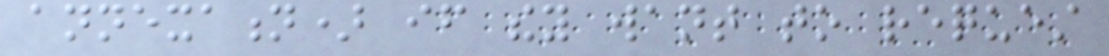annexation) if they want to request
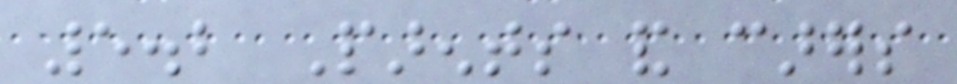5.2 Parents and carers
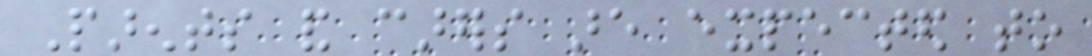Parents and carers are expected to
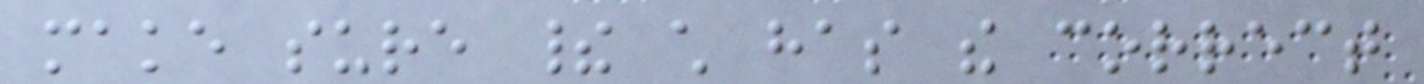make sure their child has the correct
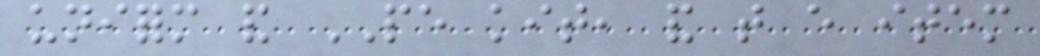uniform and PE kit, and that every item
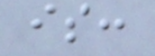is:
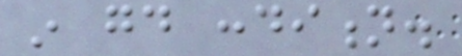in good condition.
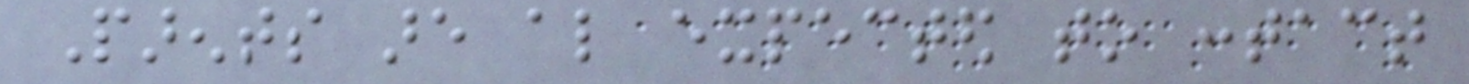Parents are also expected to contact
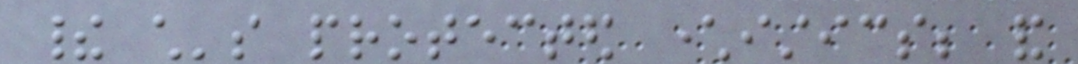their child's protected characteristics; and
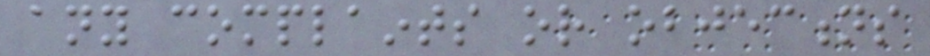any complaints or objections
